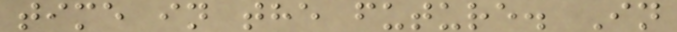time in the future. In
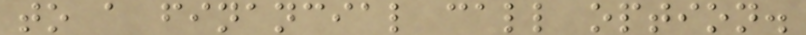to a financial call option.
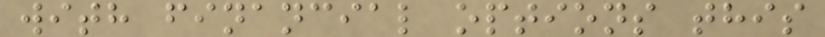with financial options this
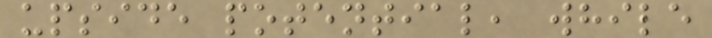upside potential, while
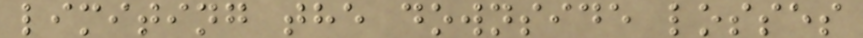limiting the downside losses
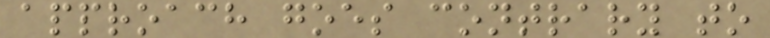approach goes contrary to
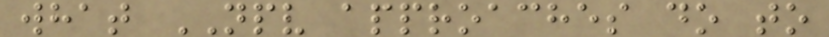what NPV approaches do to
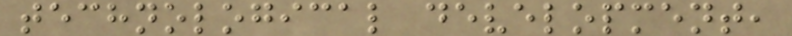technological development,
